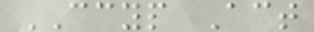CCYP Act
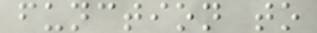function to
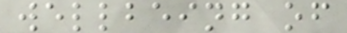wellbeing of
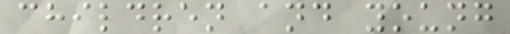children and young
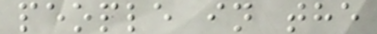people in the
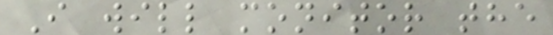I will monitor the
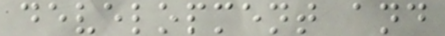development and
